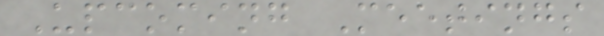Upcoming Meetings
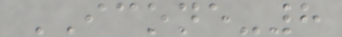ICONE-8
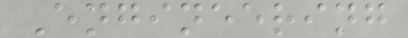Engineering
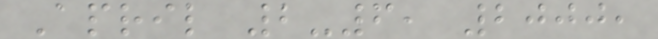April 2-6, 2000,
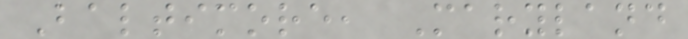Baltimore, Maryland
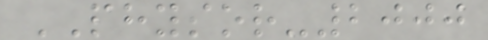PHYSOR-2000
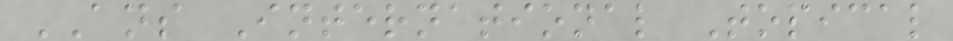ANS International Topical
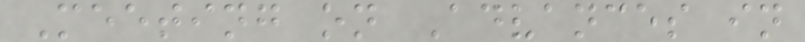Meeting on Advances in
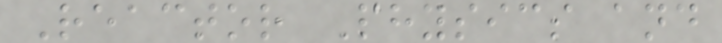Reactor Physics and
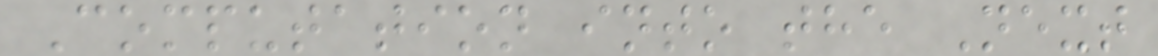Computation into the Next
